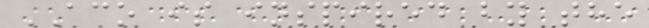ACO is inspired by the
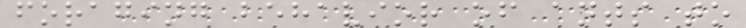foraging behavior of ants to
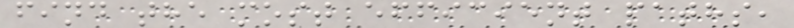find the most efficient paths,
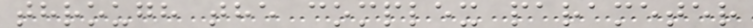through the complex parameter
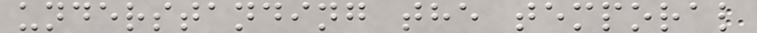understanding the temporal
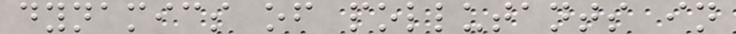dynamics of pollutants in
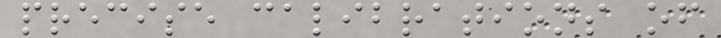precise calibrations of
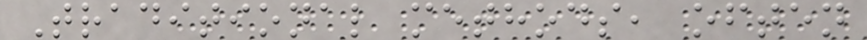Traditional methods, often
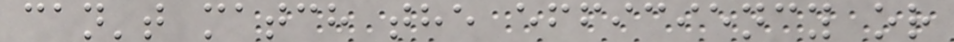can't match the efficiency or
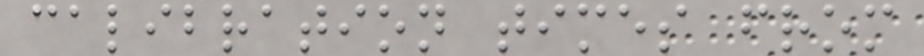calibration times from
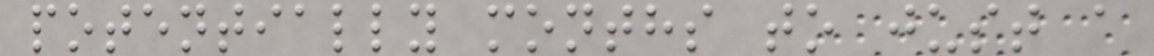potentially months to just a
